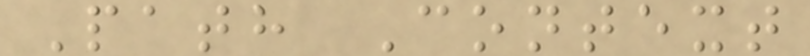Path Context
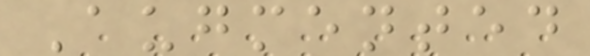Augmented
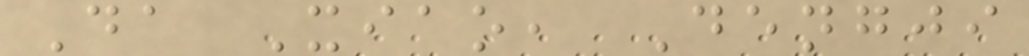Da Xiao, Dengji
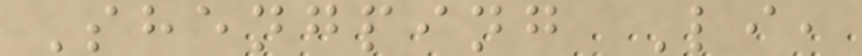Shengping Li,
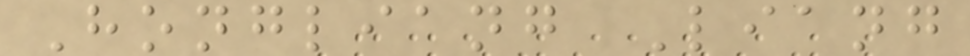Hongliang Liang
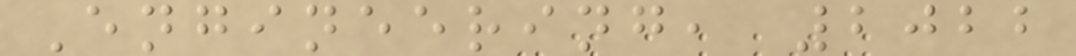Engineering, 2022
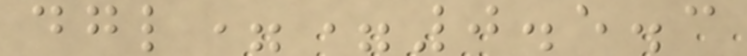dgl==0.5.3
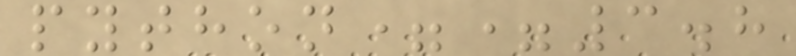python==3.8
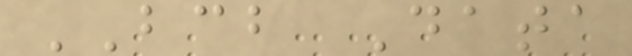BCB Data
